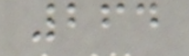264
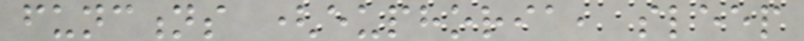functions (euphoria, sleep
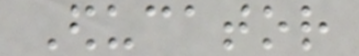Educator
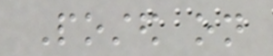Posted on
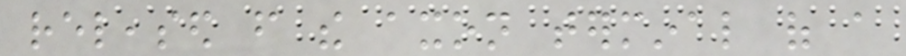released from the axon terminal of a
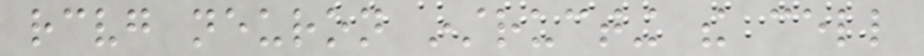receiving neuron instructing the cell
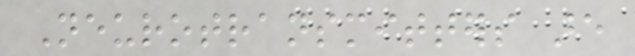Neurotransmitters are
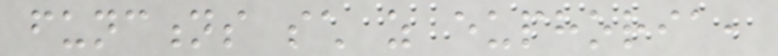functions such as euphoria,
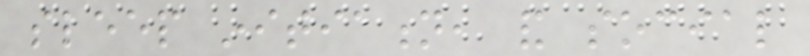sleep initiation, and social
